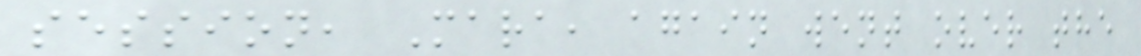session, Mara, again went over the
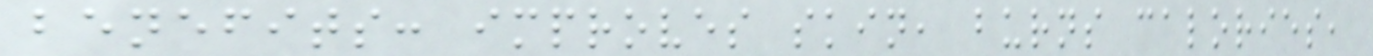benefits: improves skin, burns calories,
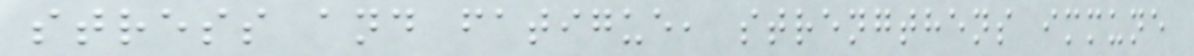stress and fatigue, strengthens immune
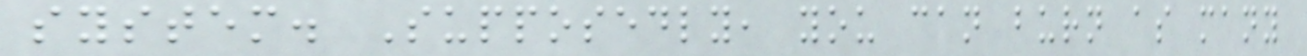system. Supposedly, you can burn as many
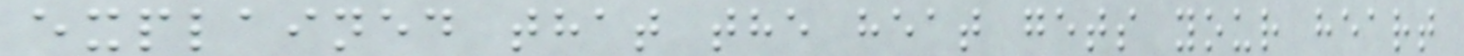explained that the heat gets your heart
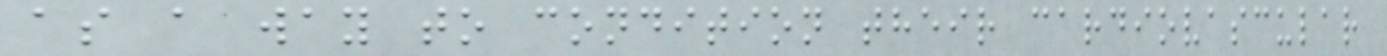as a way to condition their cardiovascular
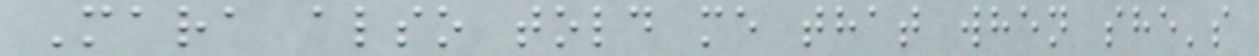Mara also told me that when she's
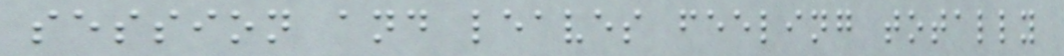session and leaves feeling totally
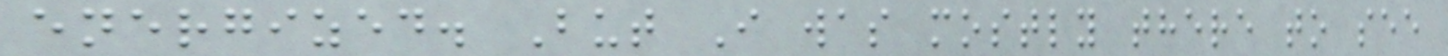energized. But I was mostly there to see
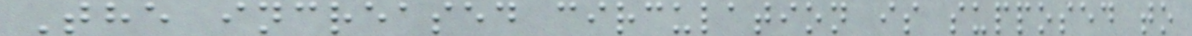The increased circulation is supposed to
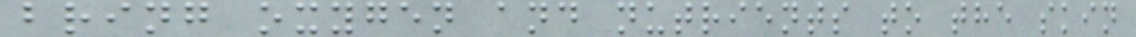bring oxygen and nutrients to the skin
